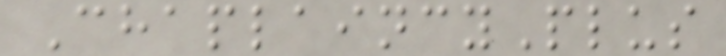ChaplaincyPlus
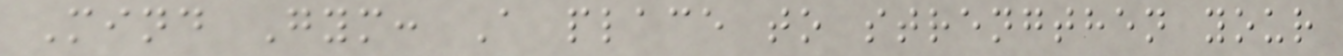Mind Gym: A place to strengthen your
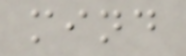mind
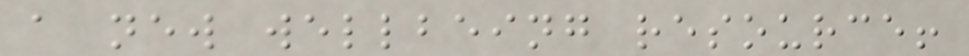a new wellbeing resource!
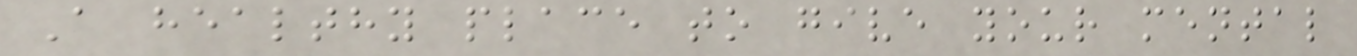A healthy place to give your mental
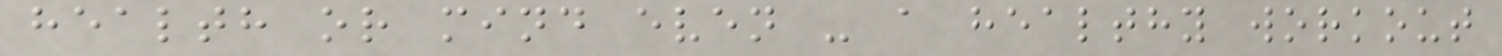health or mind even - a healthy workout
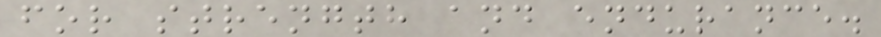for strength and endurance.
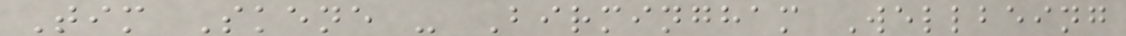Tim Skene - Birmingham Wellbeing
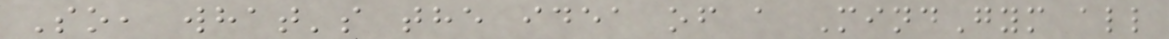So, what's the idea of a MindGym all
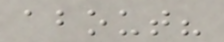about?
